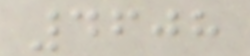4608
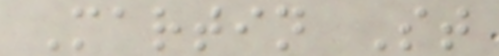Martin St
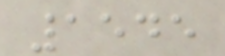1545
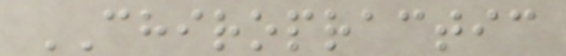CHIROPRACTIC
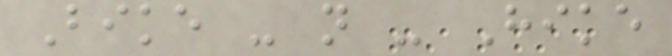Bike - n - Hike
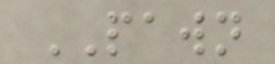PAWN
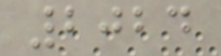2024
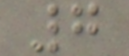7
